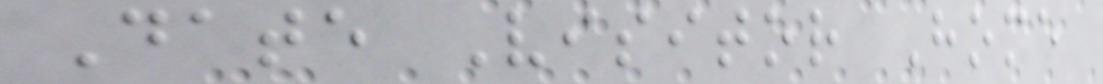Date Visitor Home
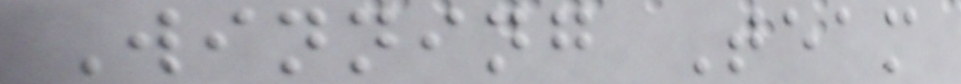Winning Team
